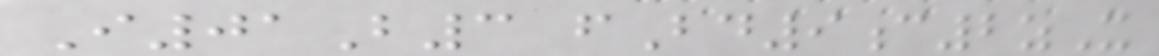I01B3 fBd9c2zX
